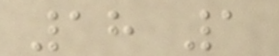18 1
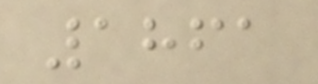1861
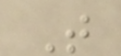T
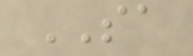SA
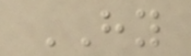HY
